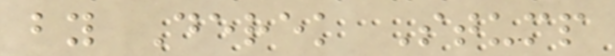by Derek Stump
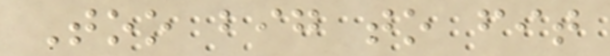Too big to fit
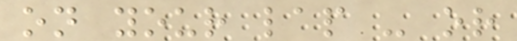on your lap - or
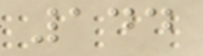144
